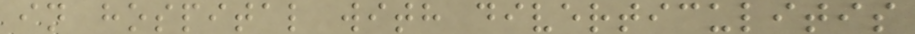in hospital with diverticulitis
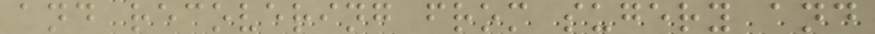and recovering from sugery and
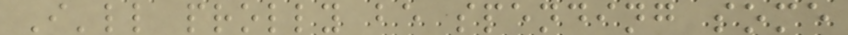I'll prolly be spending some
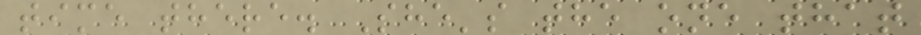time there. She's the one that
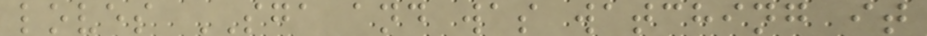loves SGA and was watching it
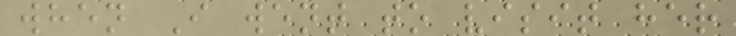when I went to visit her
